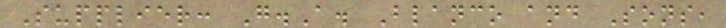Supplier: G.A. Blanco and Sons,
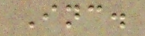Inc.
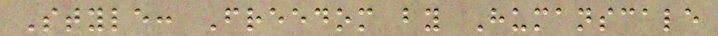Style: Freedom by Humanscale
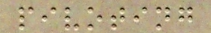pivoting
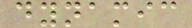dynamic
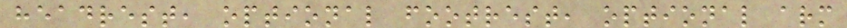headrest, optional footrest, optional arm
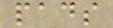pads
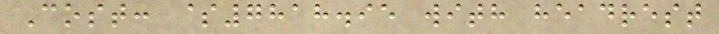Cost: $7818.95 with headrest
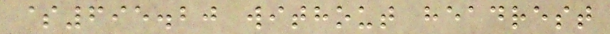$695.20 without headrest
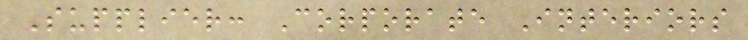Supplier: Corporate Interiors
